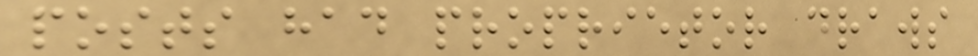posts had proprietor draws
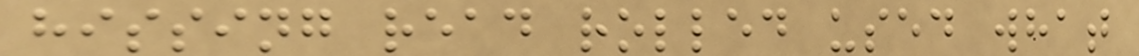hissing read rolled used what
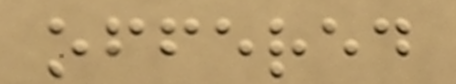offered
